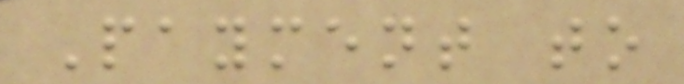Payment to
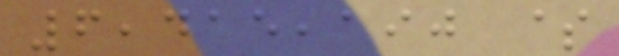6,415,190 $
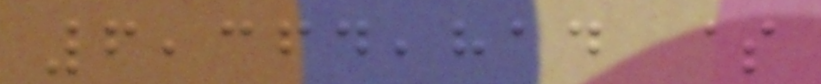6,364,814 $
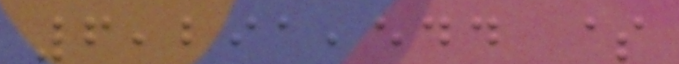6,291,544 $
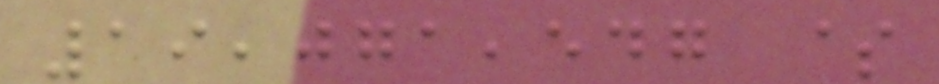19,071,547 $
